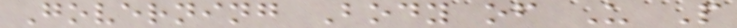Governing Body of U P
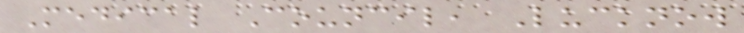Medical Council, Lucknow
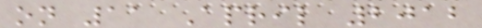on 11 April 2012
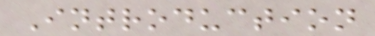Introduction
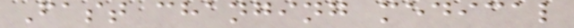Fast changing medical
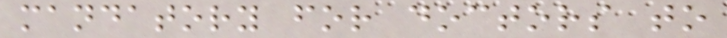mandatory for doctors to
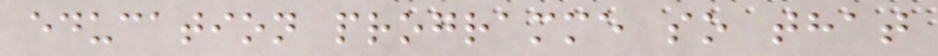education programme so that
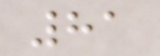81
